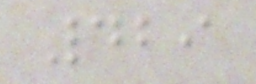429
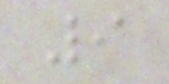9
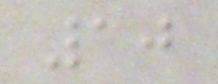10
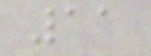11
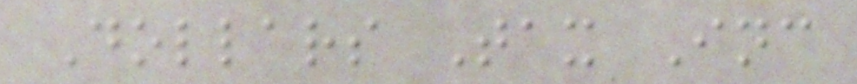Dollars Tax Inc
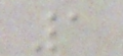1
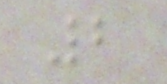2
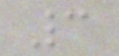3
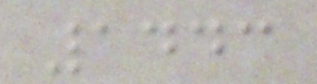1443
